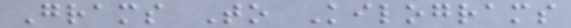Grams To Kilograms
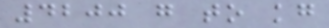4200 g to kg
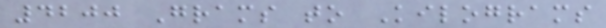4200 Grams to Kilograms
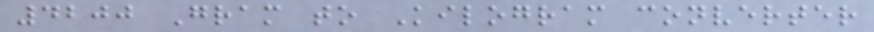4200 Gram to Kilogram converter
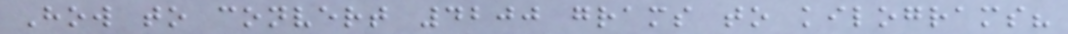How to convert 4200 grams to kilograms?
